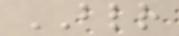BLR
